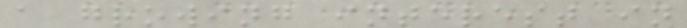a growing interest in
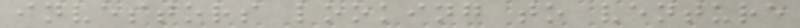investors looking to venture
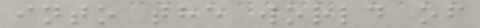into the world of
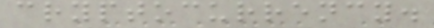cryptocurrency.
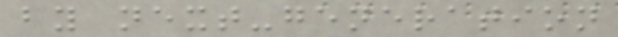by next-generation
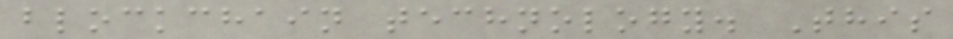blockchain technology. This
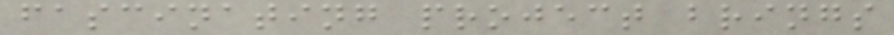fascinating project brings
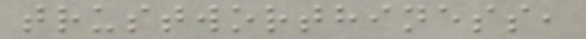trustworthiness,
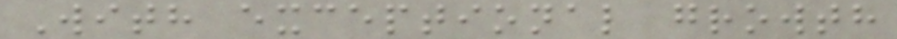With exceptional growth
